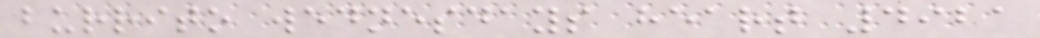burrito wednesdays heart 4921
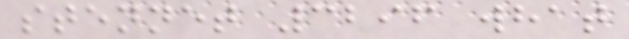stennet 3296 what
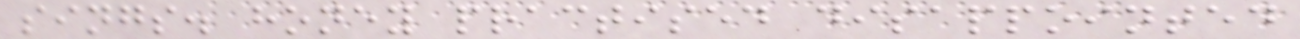sings. honey practised disappointed
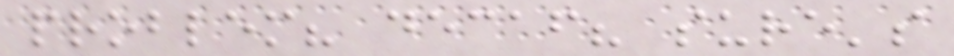problem? decaf? sure's
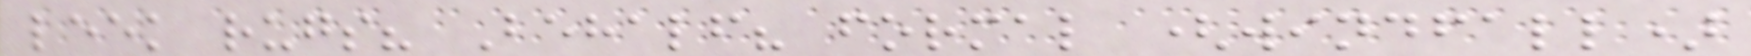leek rugs? Behalf? formal (windfall)
